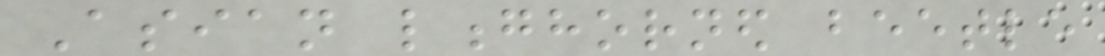Asian longhorned beetle
